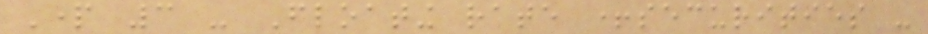Part 3 - Floating rate +securities -
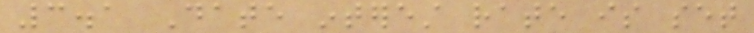3.1 Date interest rate is set
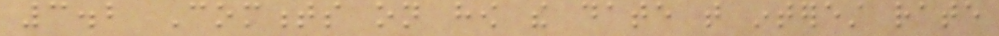3.2 Comments on how the date that interest rate
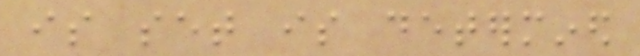is set is determined
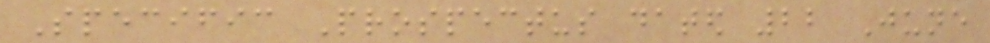Specific Prospectus dated 22 June
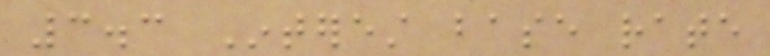3.3 Interest base rate
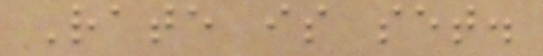Rate is set.
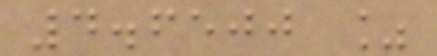4.6500 %
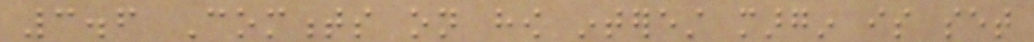3.6 Comments on how interest margin is set
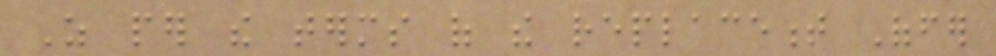As per the terms of the replacement Offer
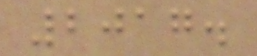2017.
